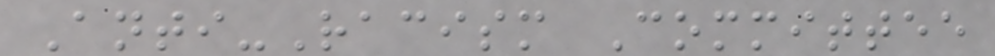Anti-Racism Committee
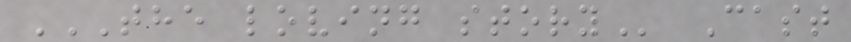THE LOVING STORY Cast
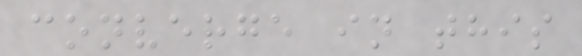converge in this
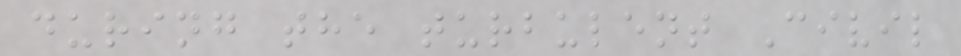during the turbulent Civil
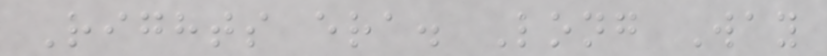Rights era. Long Way
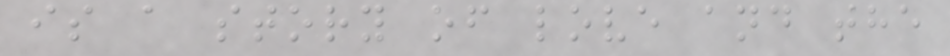is a story of love and the
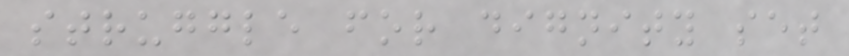struggle for dignity set
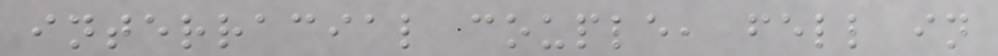interracial couple, fell in
